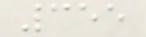355
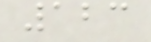123
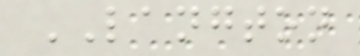LANGTON
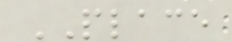PLACE
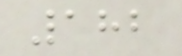182
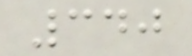340
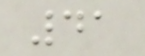41
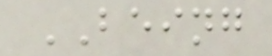BEING
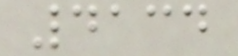4134
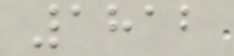1812
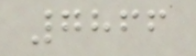7866
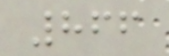866
